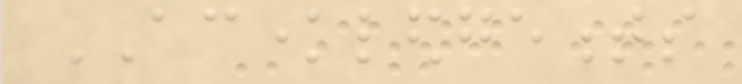ACKNOWLEDGEMENTS
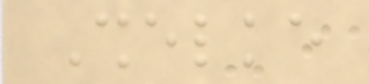Shelke
